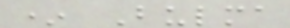* Bulma
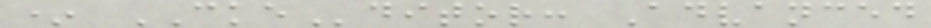* CKEditor: Advanced
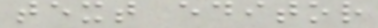text editor
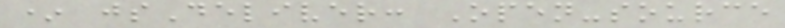* jsDeliver: Open-source
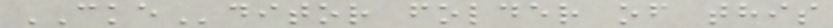CKEditor folder of this
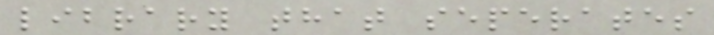library that seperates
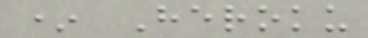* Heroku
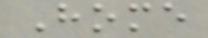Home
